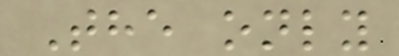The only
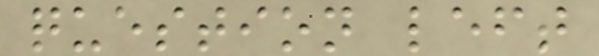question left
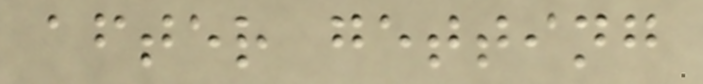after getting
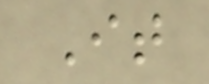It
